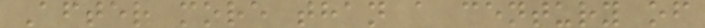After more than a century of
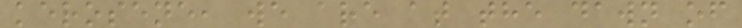kerosene, we are at the dawn of
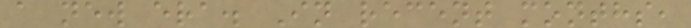a new era. In recent months,
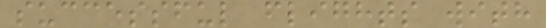successful flights with
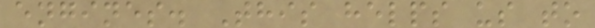engines. This helps us to
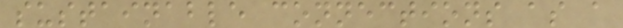sustainable connections as a
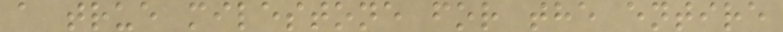a true milestone for the entire
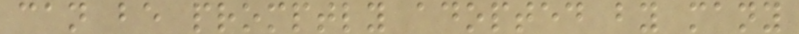can be promptly adopted by many
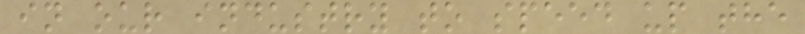in our industry to speed up the
